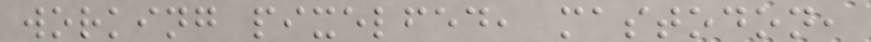working pixelfed, mastodon,
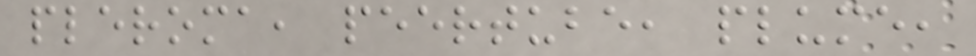pleroma, peertube, plume,
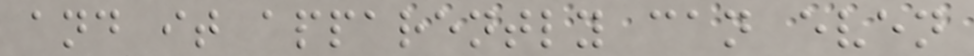and it apparently can even
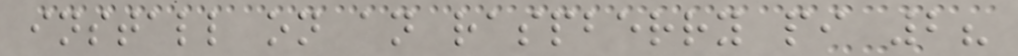install on an raspberry pi 2?
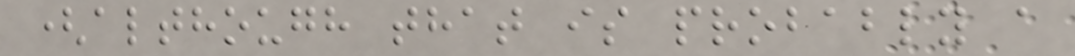(although that is probably a
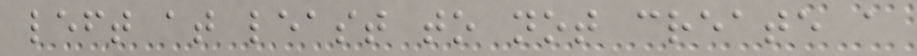left at least to not create a
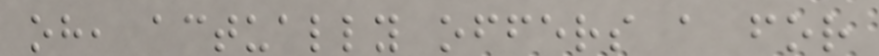oh, actually offers a for
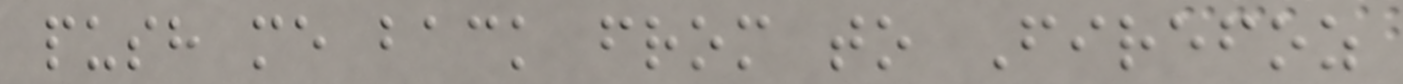push me back from to Firefoz
